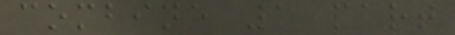combine 1 part
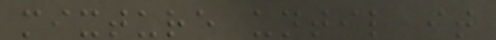mixture until it
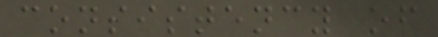consistency of
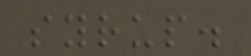syrup.
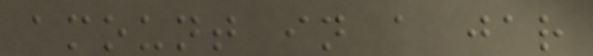amount in a jar
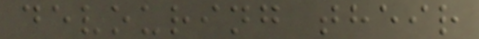devouring their
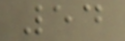54
